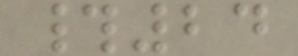#24
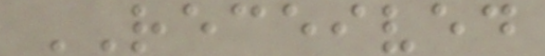RECEIVED
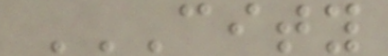CITY
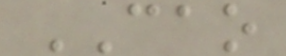CAO
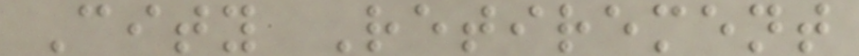City Retirement
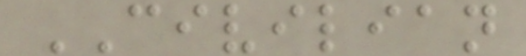CIVILIAN
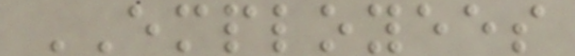EMPLOYEES
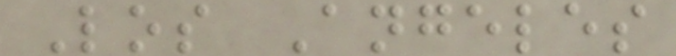Los Angeles
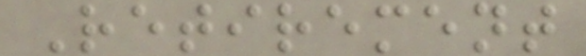Retirement
